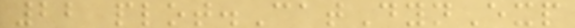22 plot.CatDynExp
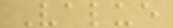Value
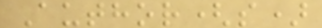Author(s)
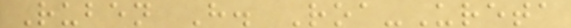Ruben H. Roa-Ureta
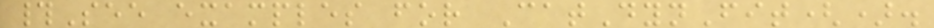#See examples for CatDynFit().
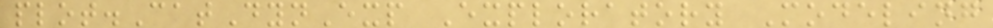plot.CatDynExp Exploratory Modeling
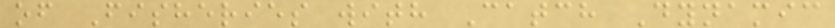of Fisheries with Catch Dynamic
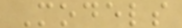Models
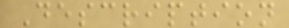Description
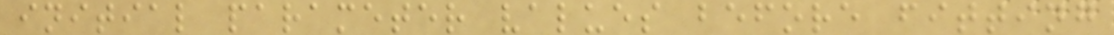initial parameter values before fitting
